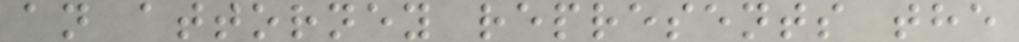an attorney represents the
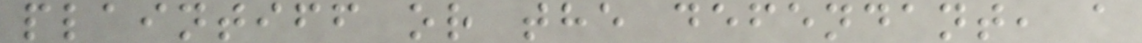plaintiff or the defendant, a
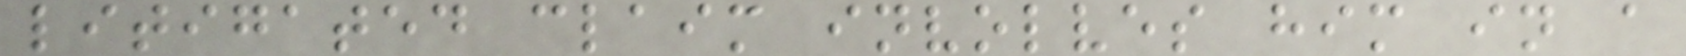litigated claim involves him in a
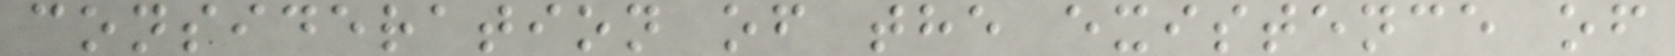consideration of the existence of
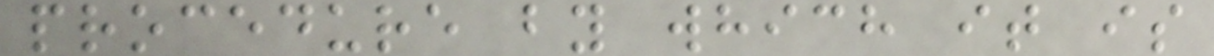procedure by which it is
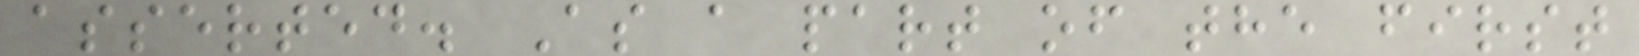asserted. As a part of the first
